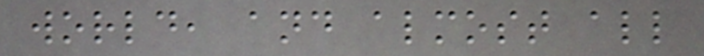world, and almost all
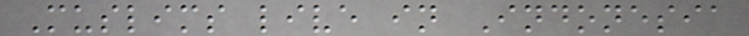Muslims live in Indonesia
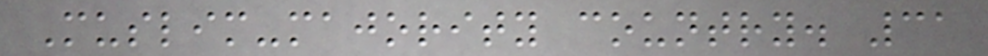Muslim-majority country. 31
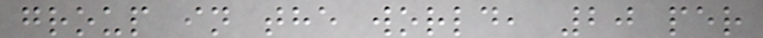group in the world, 20 per
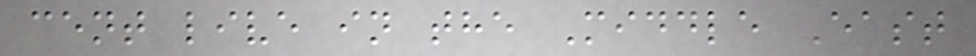cent live in the Middle East
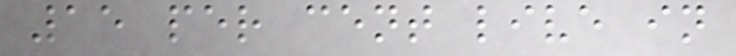15 per cent live in
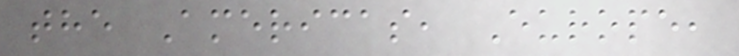the Americas, Europe,
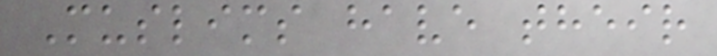Muslims have their
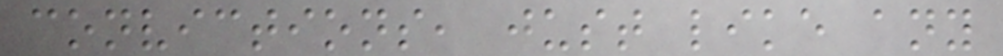convictions, just like any
